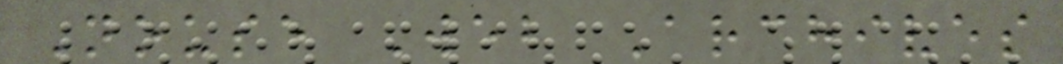Nouse Web Archives
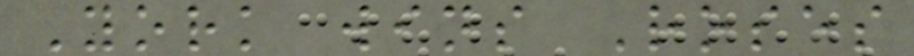York wins Roses
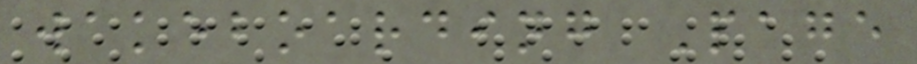wakeboarding Page
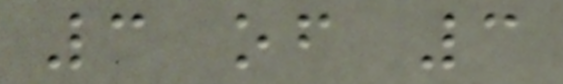3 of 3
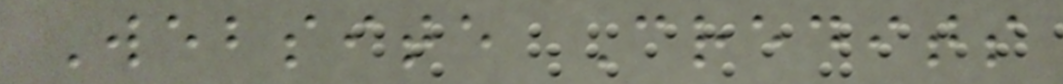Website Credits
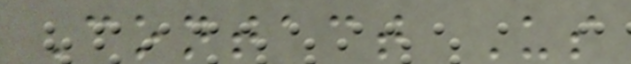Contact Us
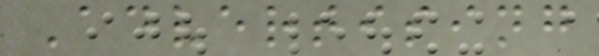Advertising
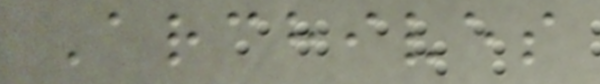Archives
